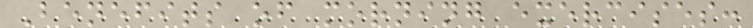Benefits of morning exercises:
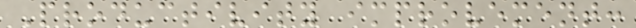Productivity improvement:
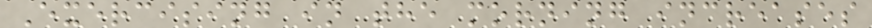Exercising in the morning increases
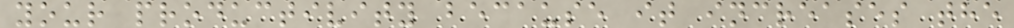your productivity because it increases the
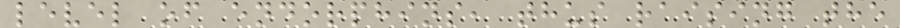level of endorphins, thus raising the
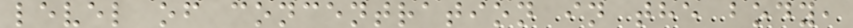level of concentration in the body,
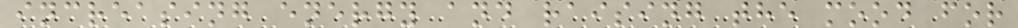increasing energy and raising the mood for
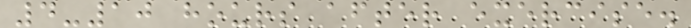4-10 hours after exercise.
